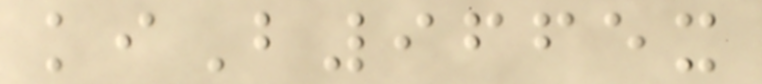kiB9665x
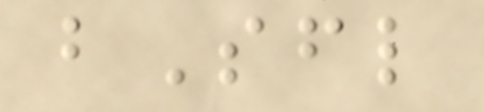bSfl
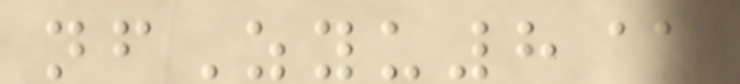nfZyu8@
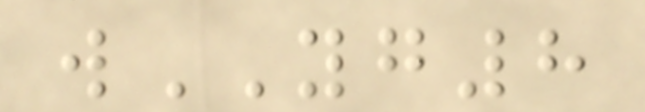wYG8
